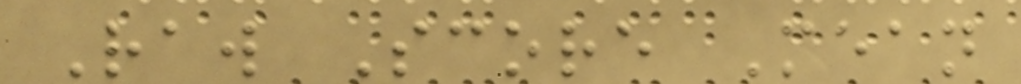Raw Score Mean
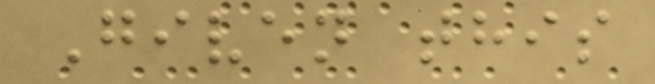Given this
